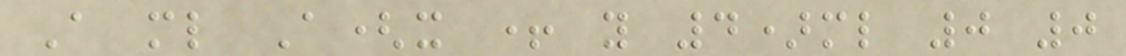A ml A(x + y 4)ml 0 0
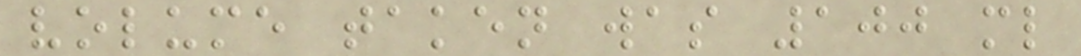volume taken was 100 ml
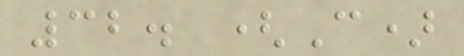32. (C)
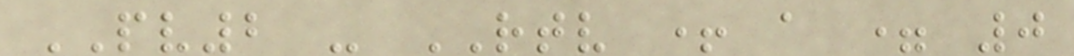PV2 - RTV + a = 0
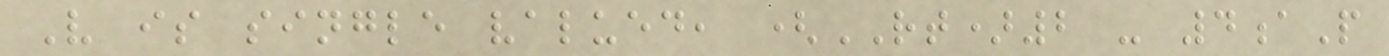V is single valued, (RT)2 - 4aP
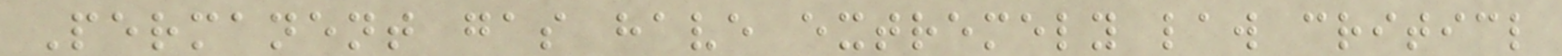Permanent gas have extremely law criticl
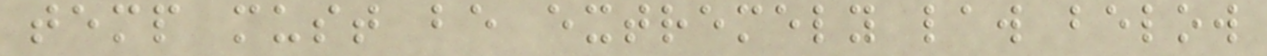temp must be extremely law below
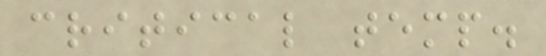critical temp.
